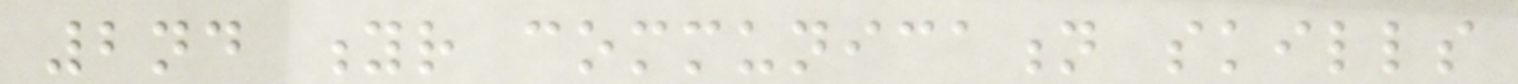2nd yr communication skills
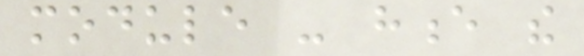module - hence the
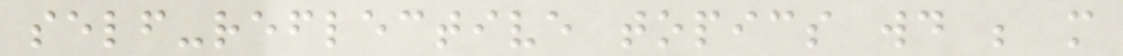self-reflective topics would be more
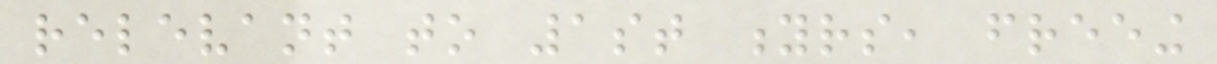relevant to 1st yrs, freeing
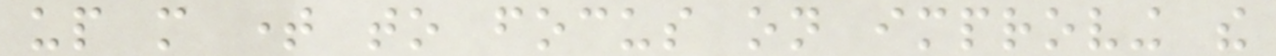up more time to focus on improving the
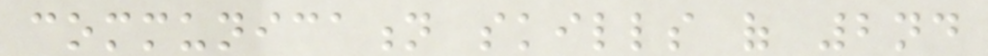communication skills of 2nd
